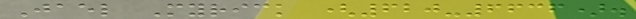Jael Myrick (620-6636).
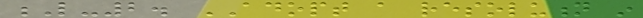L-2. ADOPT a resolution in
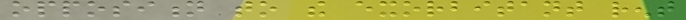opposition to the exorbitant rent
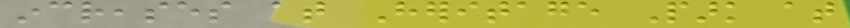increases at Heritage Park at
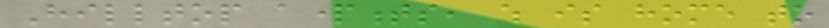Hilltop apartments, which is home to
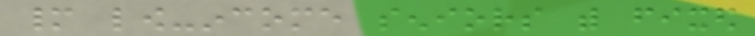many low-income seniors with fixed
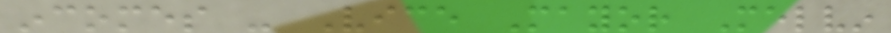incomes - Vice Mayor Melvin
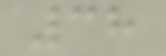38
